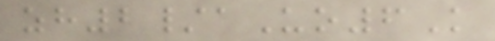zh2/aUo6K
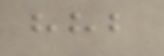hhb
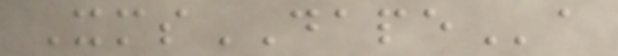XmsDAPEa
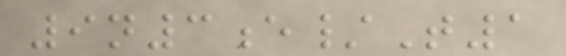9n3e/T1
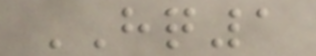HQ1
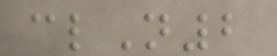clN2
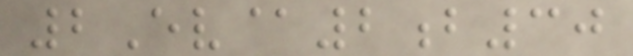2Ev@2b30
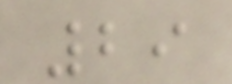29
